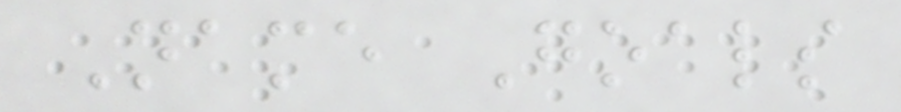Name Goals
